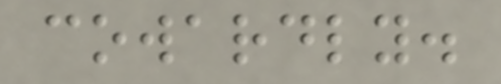cowardly.
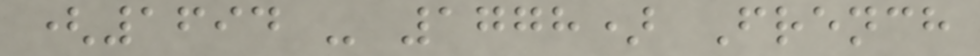(1694 - 1778) French
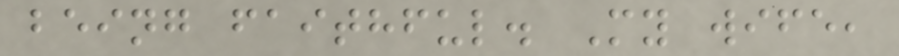being faithful. My wife,
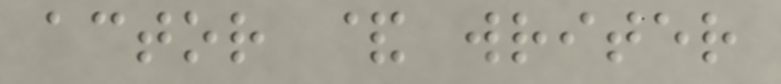actor & writer
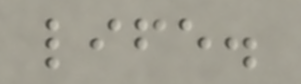life.
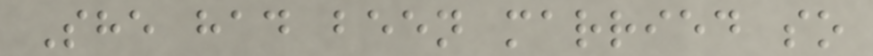She had been married so
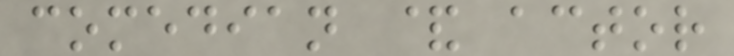comedian & actor
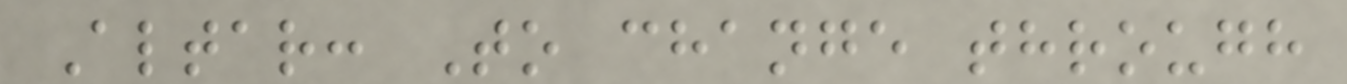Altar: To change through
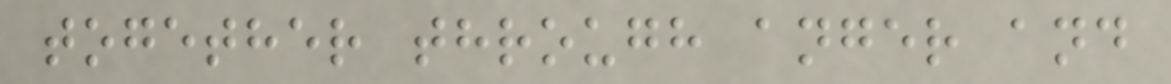together through anger and
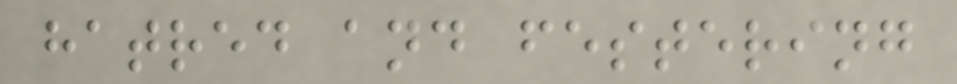hatred and festering
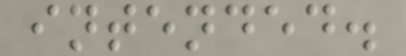intended.
